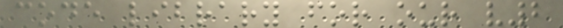code library for our v2
